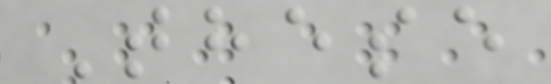These
